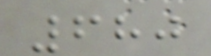680
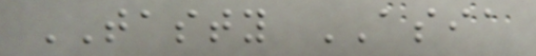TASTY ASIA
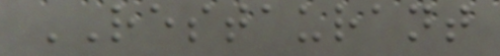RESTAURANT
